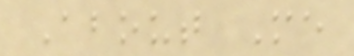About Me
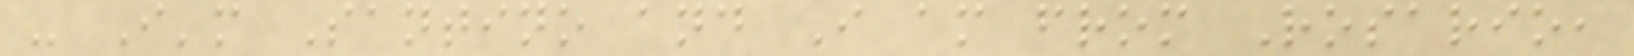- I'm Santino and I am from Rosario,
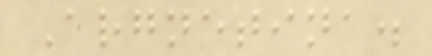Argnetina.
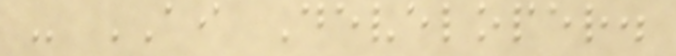- AI Developer.
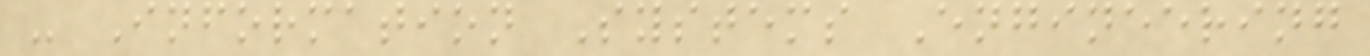- Information Systems Engineering
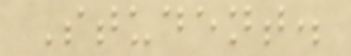Student.
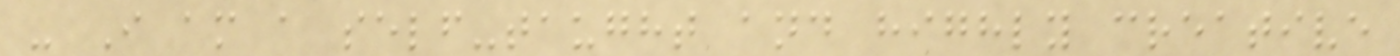- I am a self-taught and highly creative
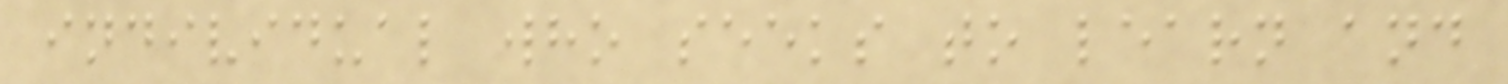individual who seeks to learn and
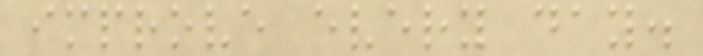improve every day.
